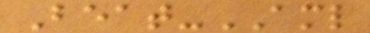Beat-AML
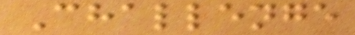Challenge
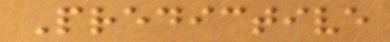Predictive
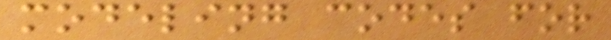modeling codes for
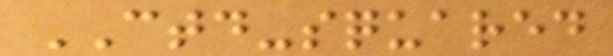CTD-squared
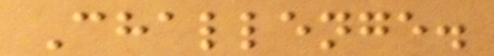Challenge.
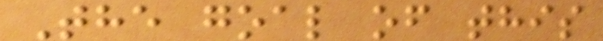The goal of this
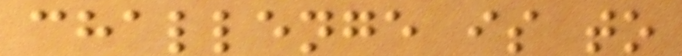challenge is to
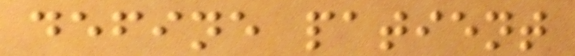define patient
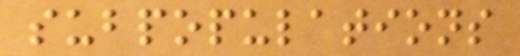subpopulations
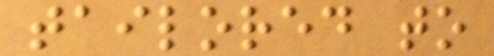tailored to
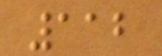112
